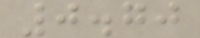0.70
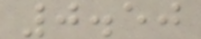0.50
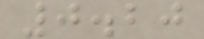0.20
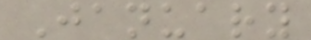January
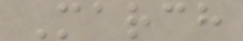March
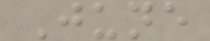June
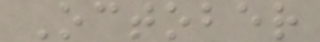October
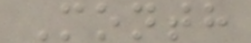Month
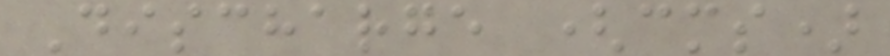Discharge (cms)
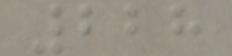228
